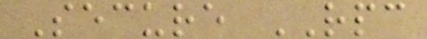Secure RPC
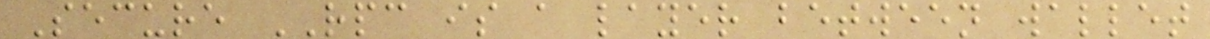Secure RPC is a layer between wallet
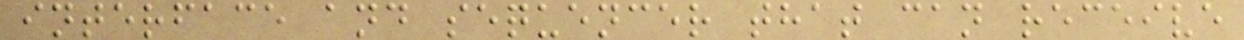interface and sequencer that can receive
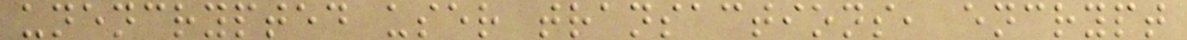unencrypted user transactions, encrypt
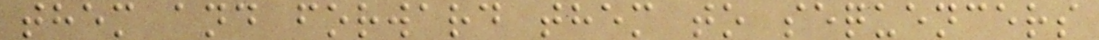them and forward them to sequencers
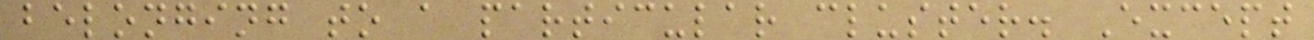belonging to a particular cluster. Except
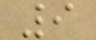9
